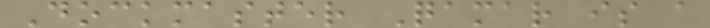Dockmaster Qamar is a
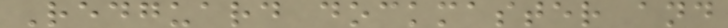Redguard dockmaster and
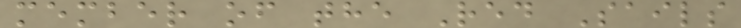member of the Red Sails
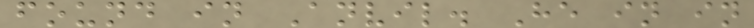found in Anvil. He in in
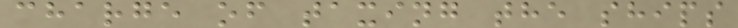charge of taxing the ships
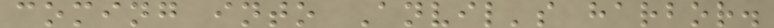coming into Anvil's harbor.
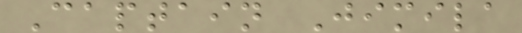Captain Jimila
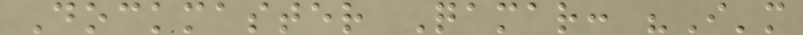Dockmaster Qamar: "I'm
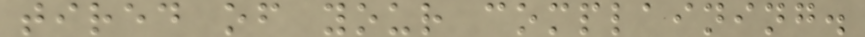tired of your complaining.
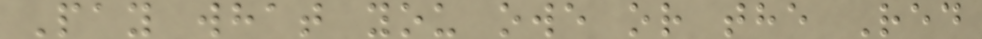Pay what you owe or the Red
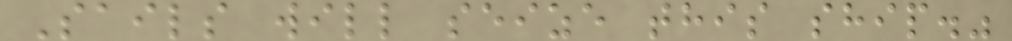Sails will seize this ship."
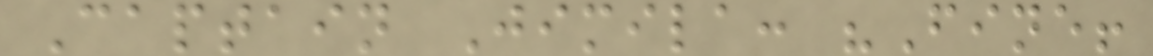Captain Jimila: "Fine!
